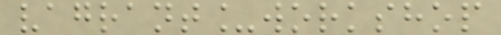vagrant_workshop
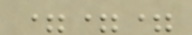===
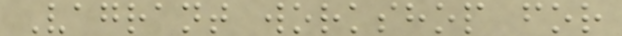Vagrant workshop for
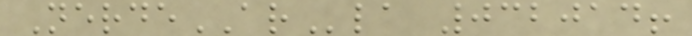NerdeARla 032014!
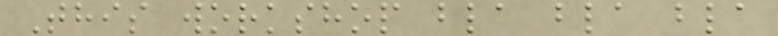This workshop bla bla bla
